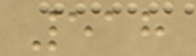518
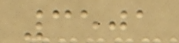3501
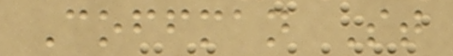Coffman St
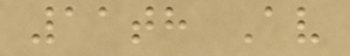11th Av
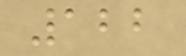122
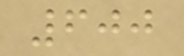600
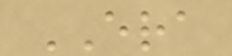ERA
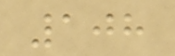108
